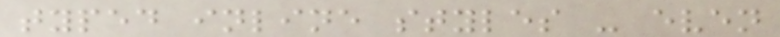typed inline styles - even
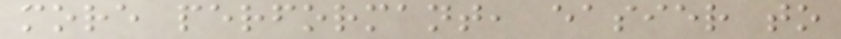more performant, easier to
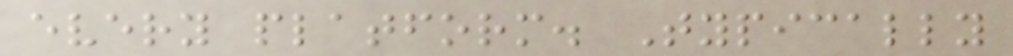every platform. Typically
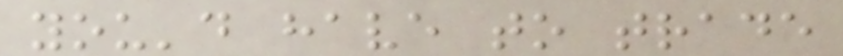you'd have to trade
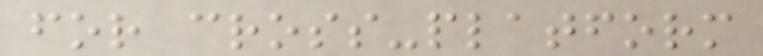for cross-platform
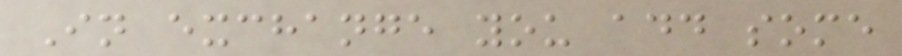In exchange you add some
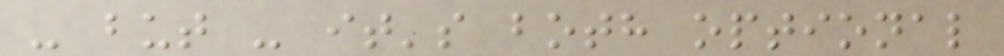- but - it's both optional
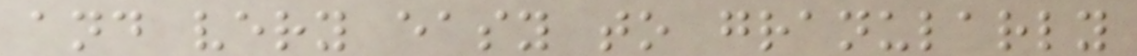and very easy to granularly
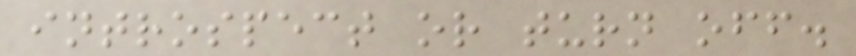introspect or turn off.
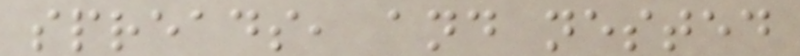spreads, and nested
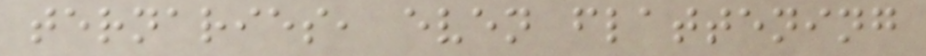ternaries, even flattening
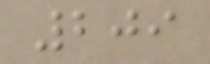209
